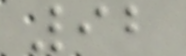92
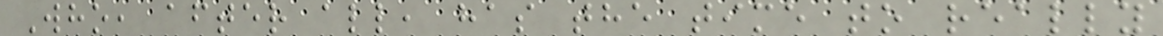Who, after all, has the time to really
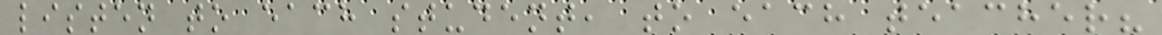listen to each student, to each teacher?
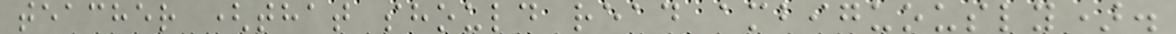teacher (that should read ambiguously).
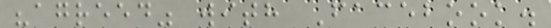"agreed" with Facebook.
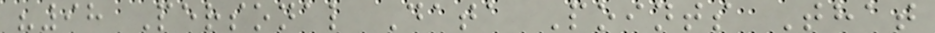"98 Personal Data Points That
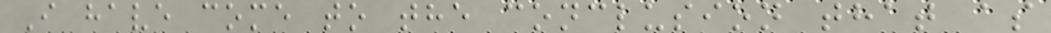I have come to the conclusion that as
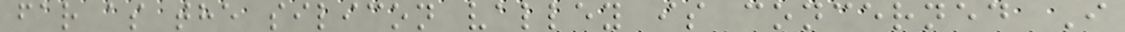far as the silicon valley is concerned I
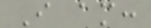I am:
